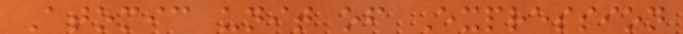Atomic unit of Expression
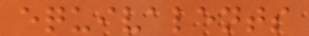equivalents
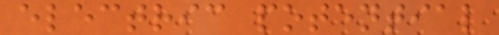electric potential
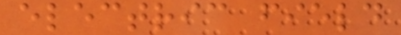electric field
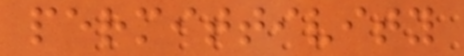permittivity
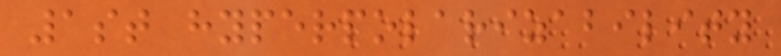1st hyperpolarizability
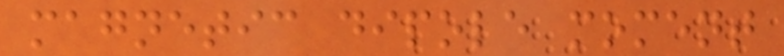magnetic dipole moment
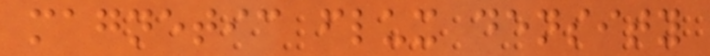magnetic flux density
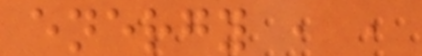energy , ,
